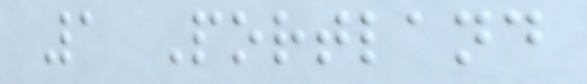1 Portland
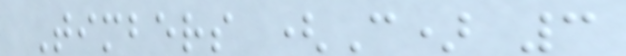Timbers (C) 3
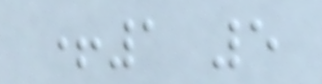+1 5
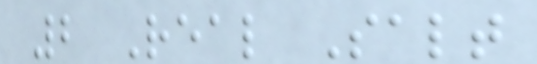2 Real Salt
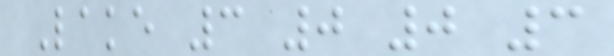Lake 3 0 0 3
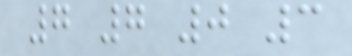7 7 0 3
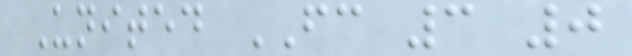United FC 3 0
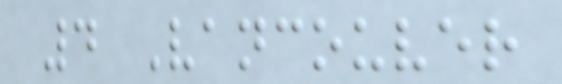4 Vancouver
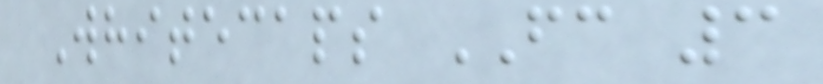Whitecaps FC 3
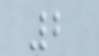2
